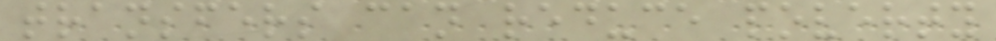transfers can reduce poverty
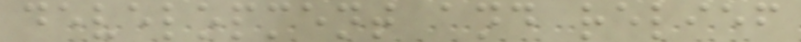development and relief
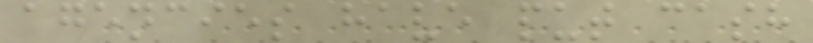agencies have put cash
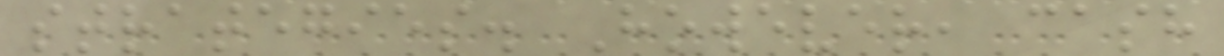strategies. However, cash
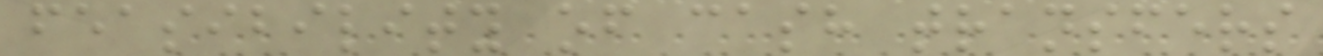feasibility of cash transfers
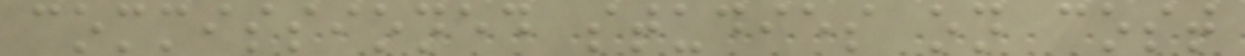commissioned studies on cost
